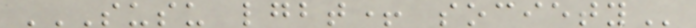SUSU LGBT+ SOCIETY
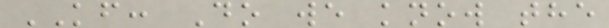KF: Do we know the
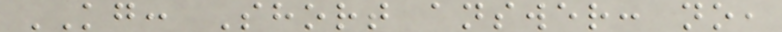KG: Short answer: no,
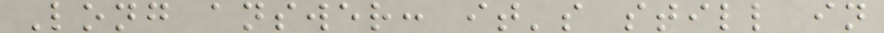Long answer: it's still in
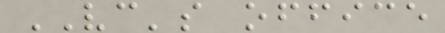VC's office
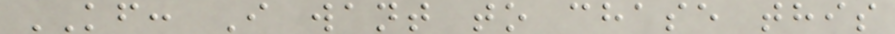KF: I want to chase this
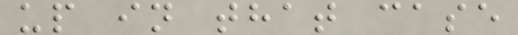up in that case
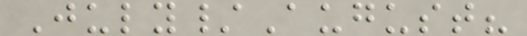July/August?
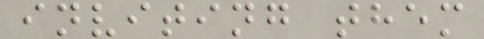inviting them
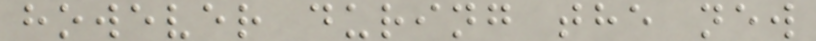however during the new
